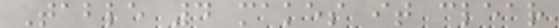Table 4 makes it clear
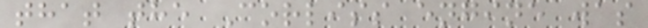that the Corliss engine was
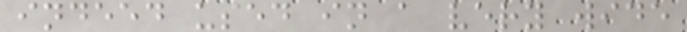indeed used in a very wide
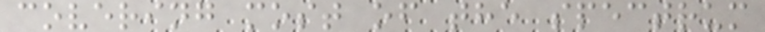covering most of the spectrum
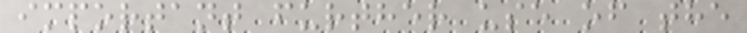important further use of the
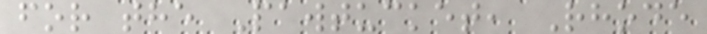for the Pawtucket, Rhode
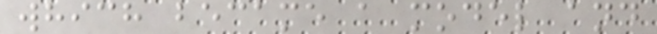which became a model and
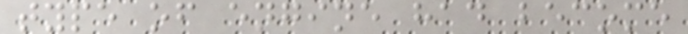type of engine had become
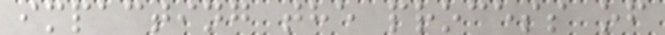impacting the process of
